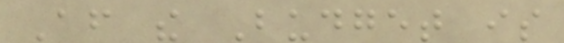After the Budget is
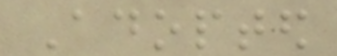Adopted
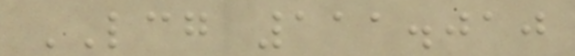LCG 111.010
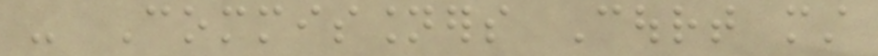- Commissioners Court must
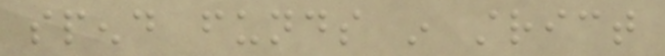spend funds in strict
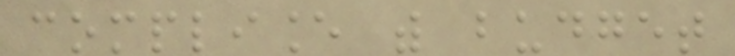compliance with budget
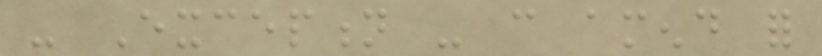- Exception - can amend for
